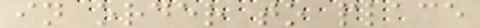in order to place
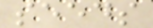seeds
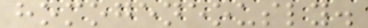homogeneously.
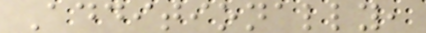Additionally,
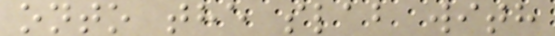onto the slab with
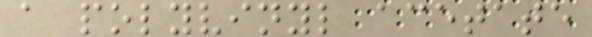a polyvinyl acetate
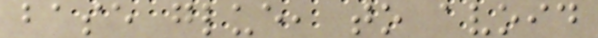base glue, to avoid
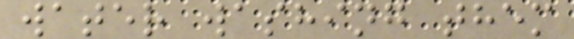water washing them
